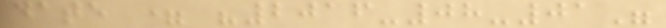date = "2016-08-01"
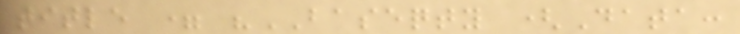title = "BASEQTY (Data:
